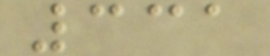331
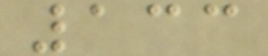133
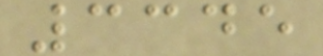3345
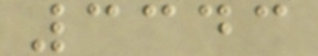3343
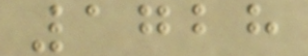1728
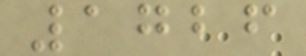1726
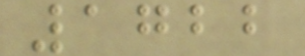1722
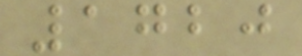1720
